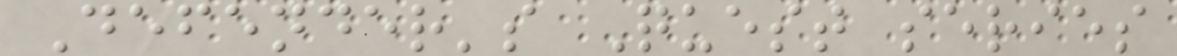Defender's Quest series
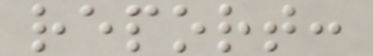report:
